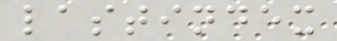lastindex
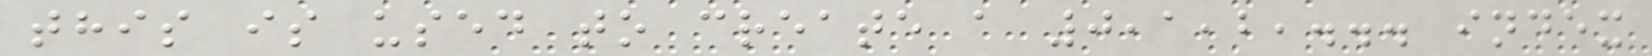this is used to create a 0,1,2,... index
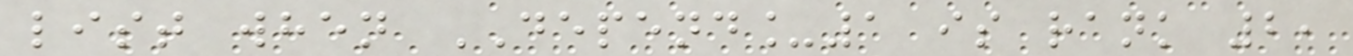list when DEPEND_1 is rank 2,
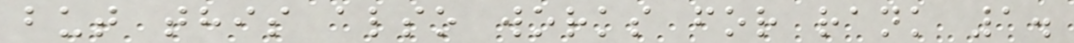but this also works for rank 1.
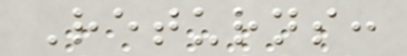Returns:
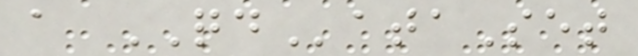a QDataSet
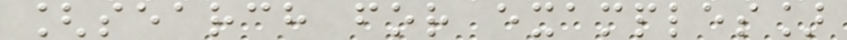[search for examples]
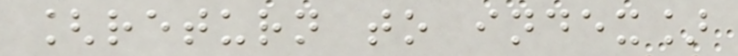[return to index]
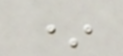*
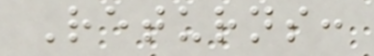Returns:
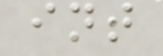int
